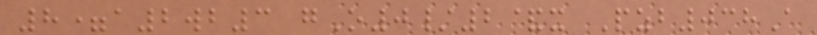8=a2wb3 gO0/2&x Pzb038A
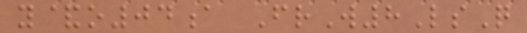y&o04a FrW8LsQ
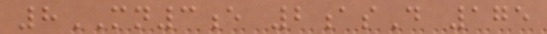8MN3e 2asD 175
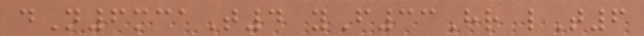dN6mcaT4 yF33Hr lT6
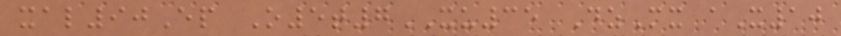xal90Ep O5t7XU35 DzMx aX10
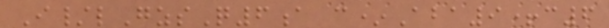I/lGzsQ6a c*Aba9+c6
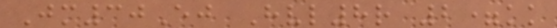Jm30Ej Hvl8r 2=kk
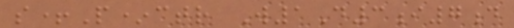s+P*ctr W1D3i7d
